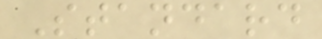Standard
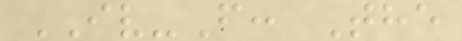IV-F: The
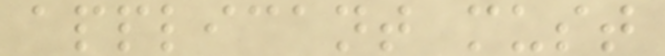applicant must
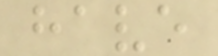have
